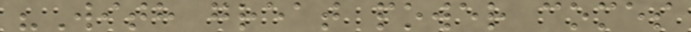"With great power comes
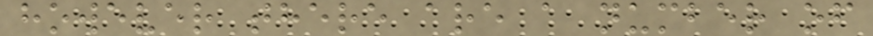however there are a number of
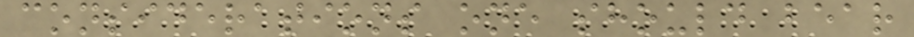considerations one should bear
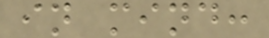in mind:
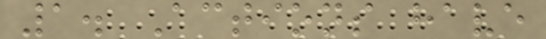1. Actions have
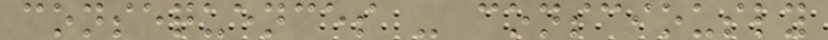consequences - consciously
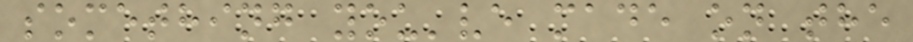something you've made on the
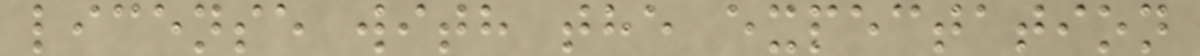license with the expectation
